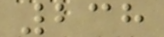238
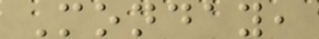Monday,
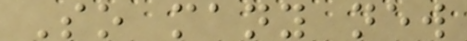So many new
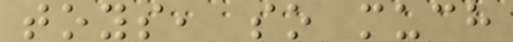toys, so much
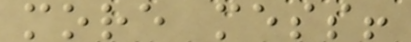more mess!
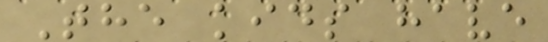The kids have
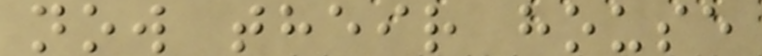now their house
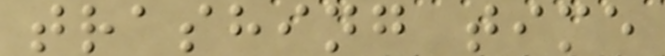trashing time
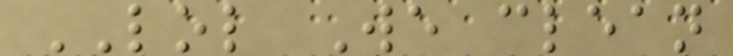LOL We clean
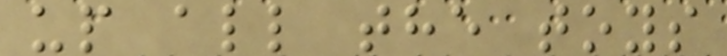up all the toys
